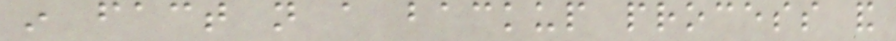in fact not a backup process and
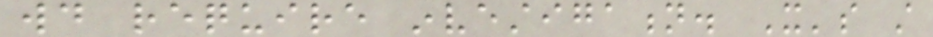would require investigation. It's still
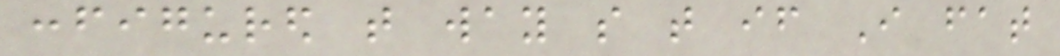configured that way so that if I fat
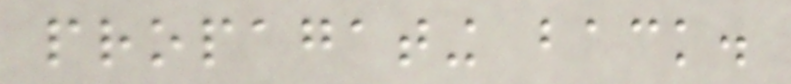propagating back.
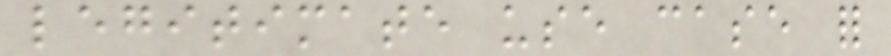legitimate use case for
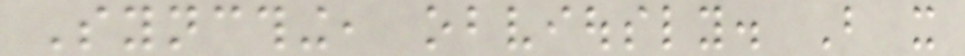Syncthing, obviously. But it
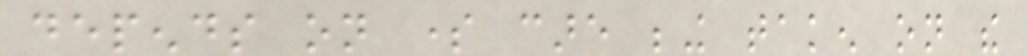depends on some care being taken on the
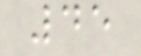45
